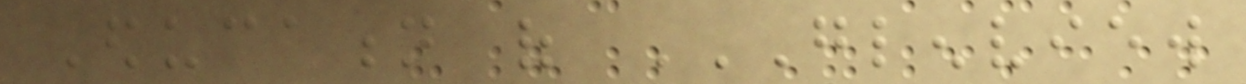Education of GLENVIEW
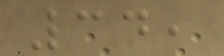34,
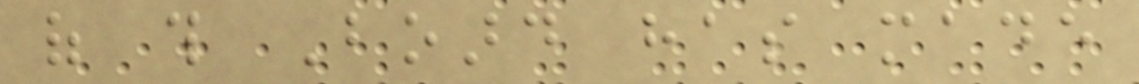of this Board has made
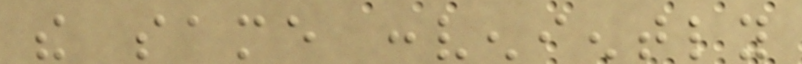the same conveniently
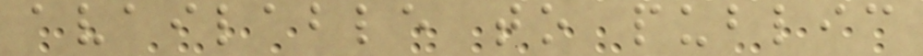available to public
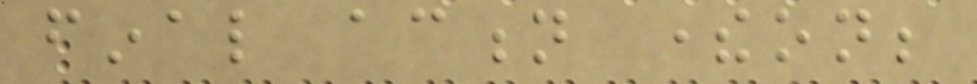final action thereon;
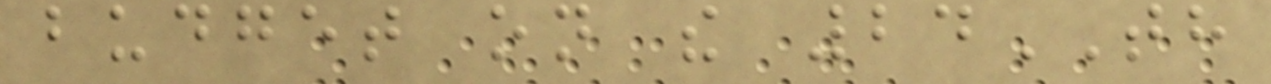budget on the 24TH
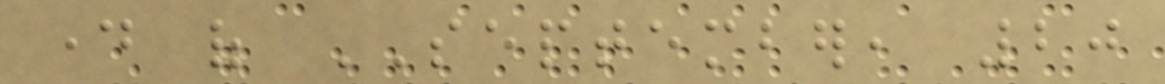day of SEPTEMBER, 20
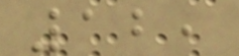12,
